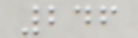246
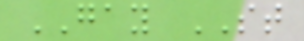GAY ST
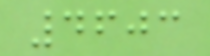4603
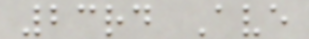23rd Ave
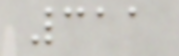311
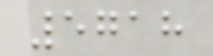5718
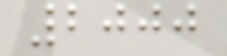2000
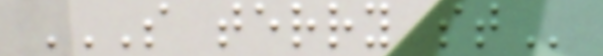S TERRY ST
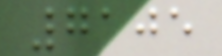7105
